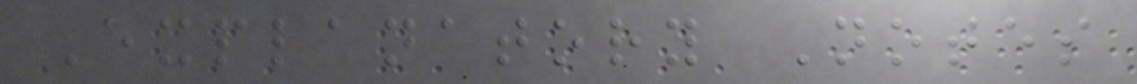Explanatory Notes
